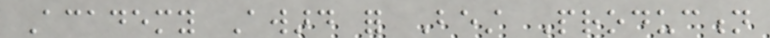Academy Award for Best Production
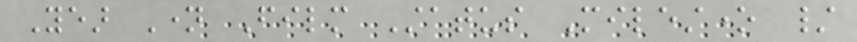Year Name Film Status Milestone /
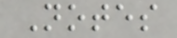Notes
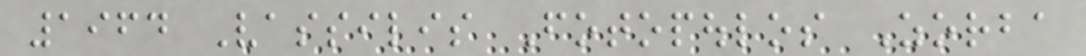1964 Vassilis Fotopoulos Zorba
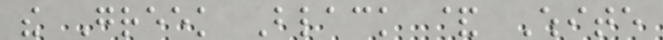the Greek Black & White
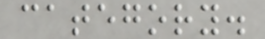category.
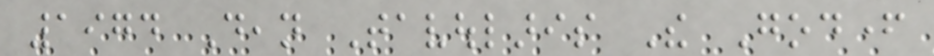1974 Dean Tavoularis The Godfather
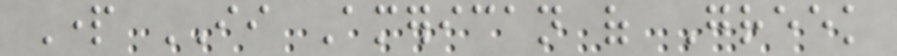Part II American of Greek
